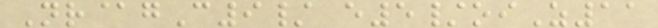Nr@gC9/ e5/oiZ11
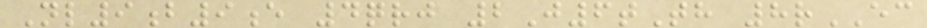Nl9b9e 4qrj 2J6tTh 8rEC
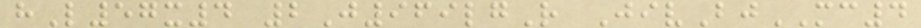hL57x4 2J969lgR JivBjMC4
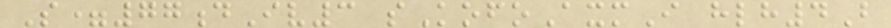S=77dIv3 sKofoAxmI hlh4B
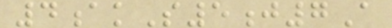4akS5j7A
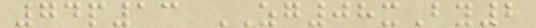74p13 ZG08xBy2
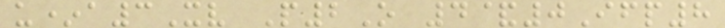u*a3Xv P2O 4&0Ifp8
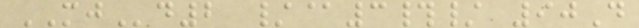MJd2 /@3#/ 90D
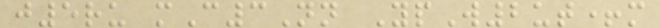j5ru mC3Nn YpW2ut+m
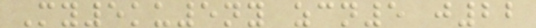My5ku5ny zcn5 j22
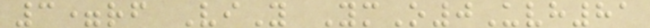3=rf ViY YmO0Uvh81
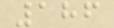186
